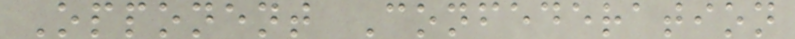Opponent Confederation
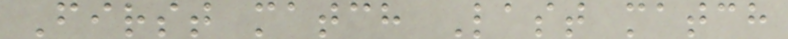First match Last match
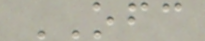OFC
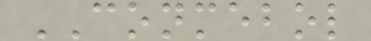CONMEBOL
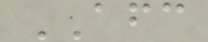AFC
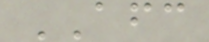AFC
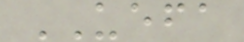UEFA
